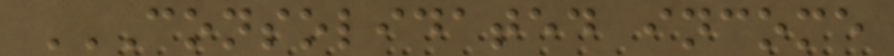CONSOLIDATED INCOME
